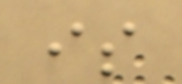is
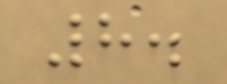8.
